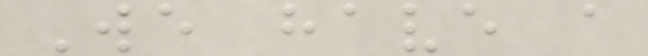We have a
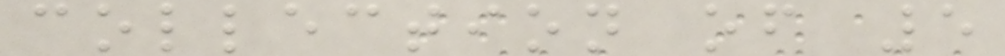collection of 5
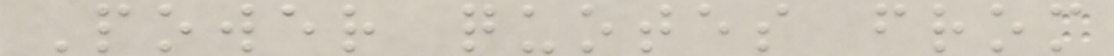Power quotes from
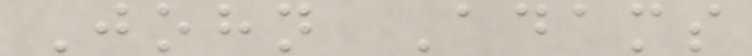John Adams
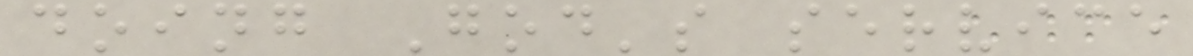doing God's service
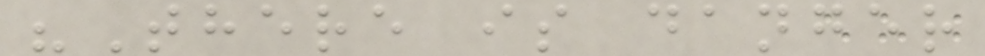"There is danger
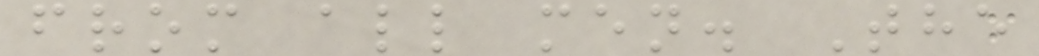from all men. The
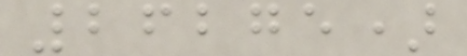26275)
